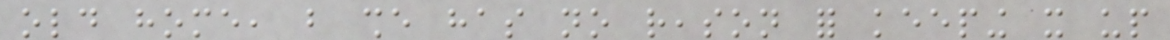old home, but she has no reason for keeping it up
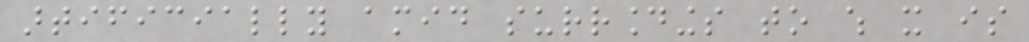artificially amid surroundings to which it is
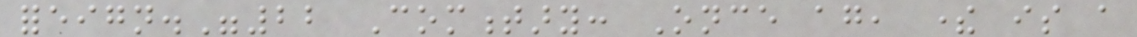foreign."22 Commentary: Once again, there is a
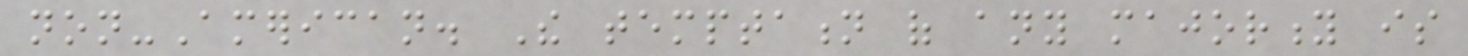non-American. The temptation of any majority is
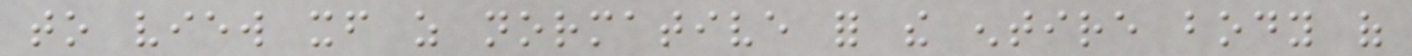to view itself as normative for the entire body of
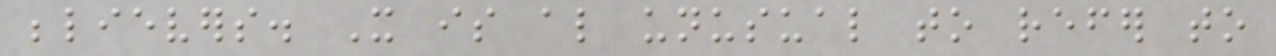believers. It is also unusual to refer to
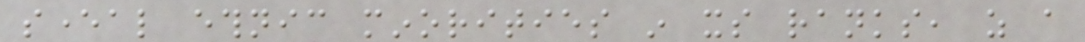several ethnic minorities in its ranks, as a
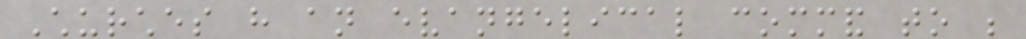Churches have an evangelical command to be
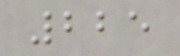225
